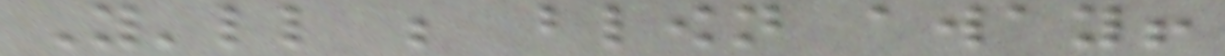You'll be blown away!
